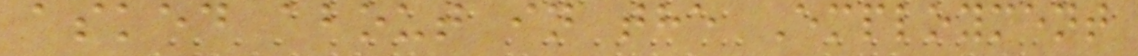asked about in the Employment
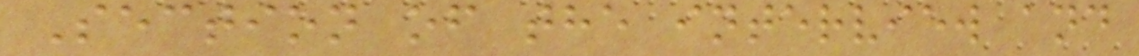Section of the interview and
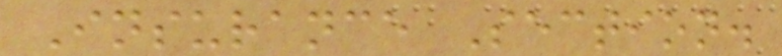Insurance Section.
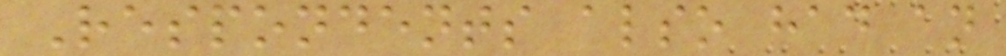Respondents also had an
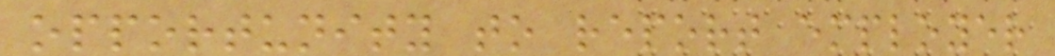opportunity to report employer
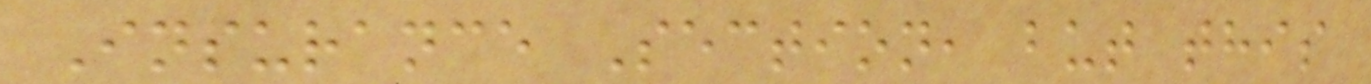Insurance Section, but this
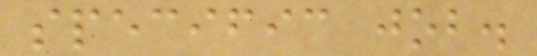specific job.
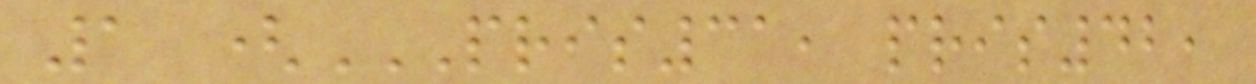1 (PRIS31, PRIS42,
